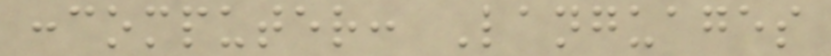:computer: Languages
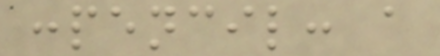:pencil: a
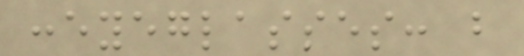:eyeglasses: b
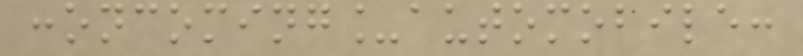:oncoming_automobile:
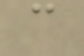c
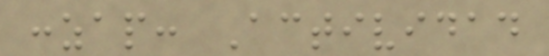:zap: Actividad
